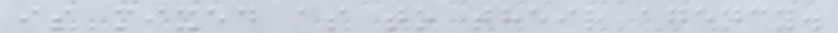is mixed as to their agency.
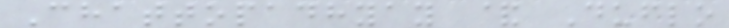Chattopadhyay & Duflo
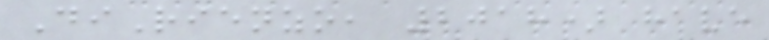DiRienzo, 2018) have
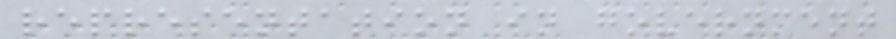representation in government
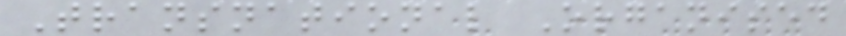Transnational Organised
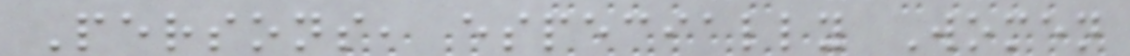Persons, especially Women
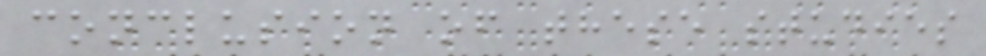conclusion of these studies
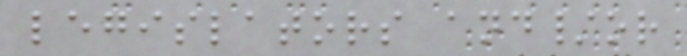legislators and/or
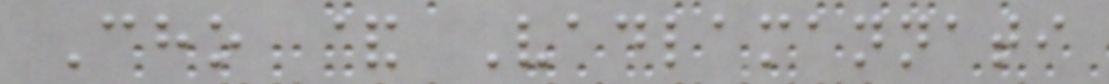Cho & Vadlamannati
